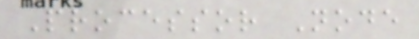Processor Node
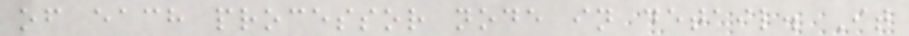of each processor node in detail. It
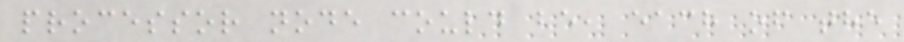processor node could be, each of the
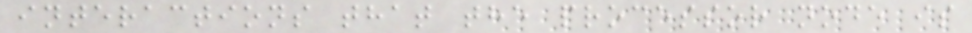interactions that the processor node is
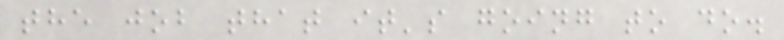the job that it's going to do.
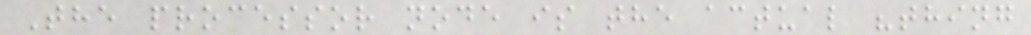The processor node is the actual "thing
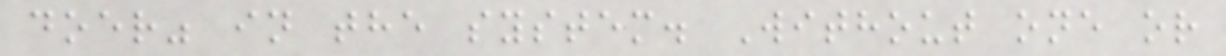doer" in the system. Without one or
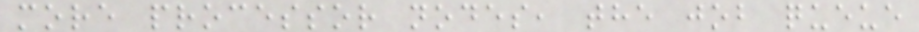more processor nodes, the job queue
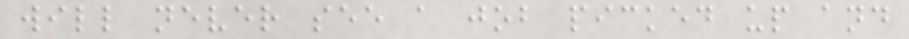will never see a job picked up and
